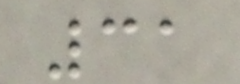31
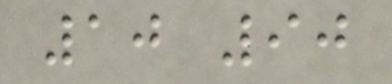10 90
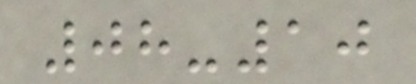08-10
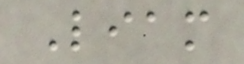Liam
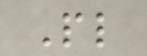Pl
